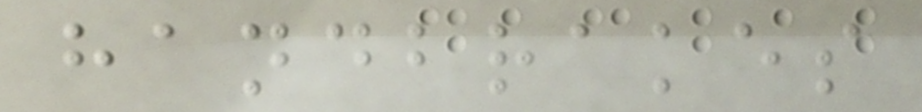handbrakes
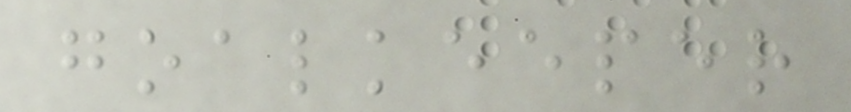goalkeeper
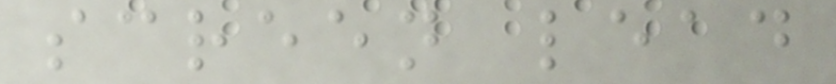screen lead
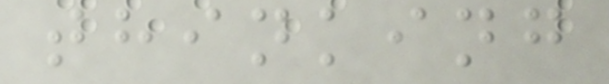thinking
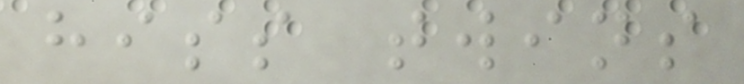hiss twins
